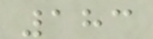183
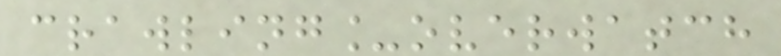crawling_overwatch
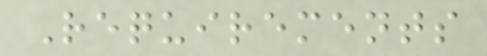Requirements
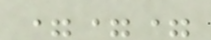===
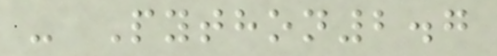- Python2.7
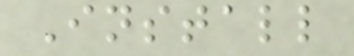Install
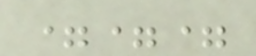===
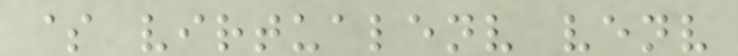$ virtualenv venv
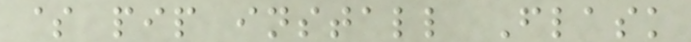$ pip install Flask
